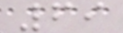69
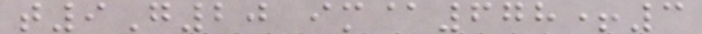t9G20 im@678+3
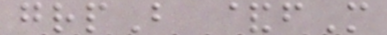grpB &fM
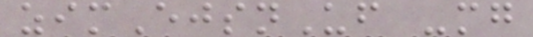zimEjsnUf -mg
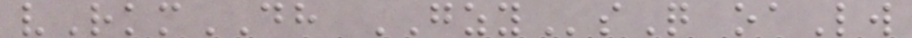vRkmDH GZYsQ oaLw
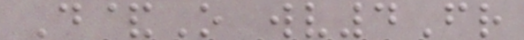D&O wv4Fr
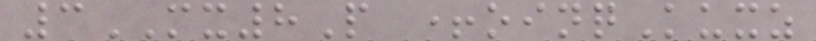3MX8P +oinqKuxz
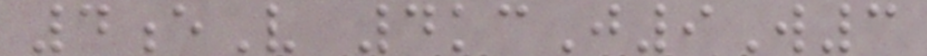4eV 4kcJ9W3
